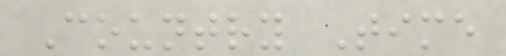Country Time
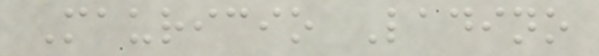Mauricio Ladino
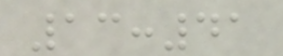13:41
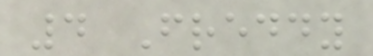4 Freddy
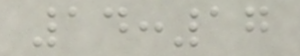14:17
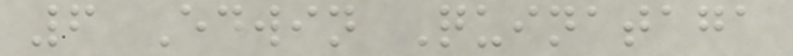6 Edwin Quinataga
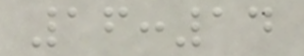16:14
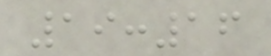19:16
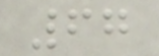67
